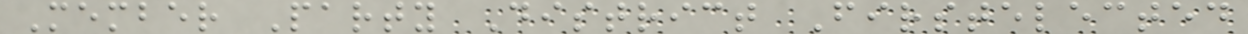Member Party District Firstelected
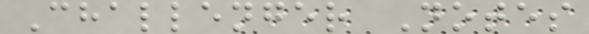Challenger Notes
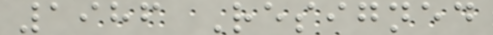1986 Resigned
